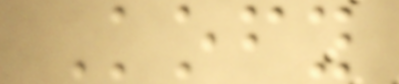Kofy
